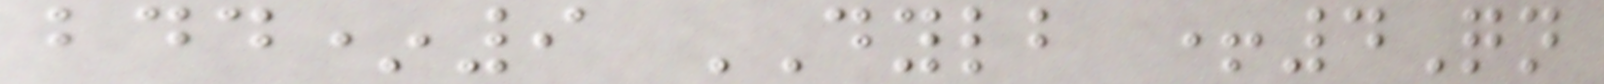bdd*9 DYLB +4Qn
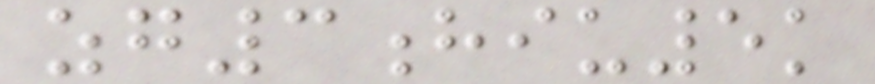zg3hiu5k
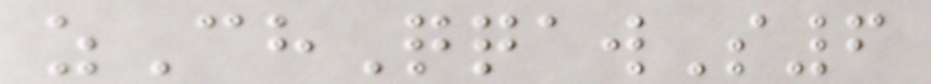zChQqawS6
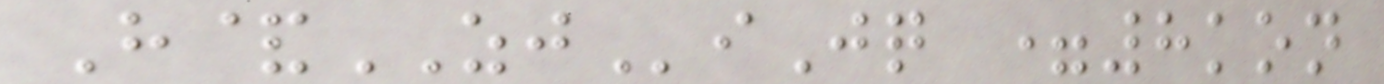H&ZJiJq =8kon
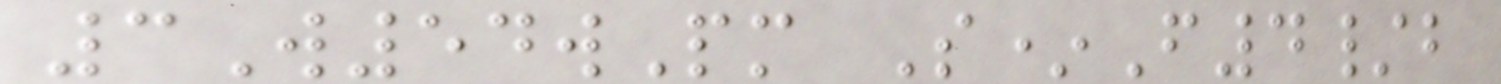3W54wPm S*F4/b
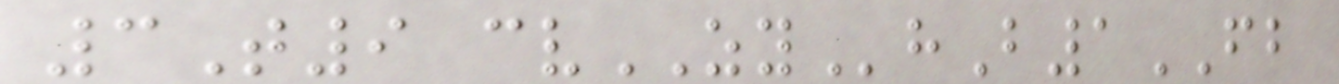3T9 cvZYhB1FB
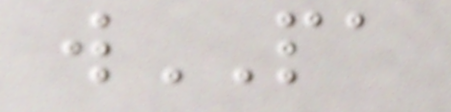wPA
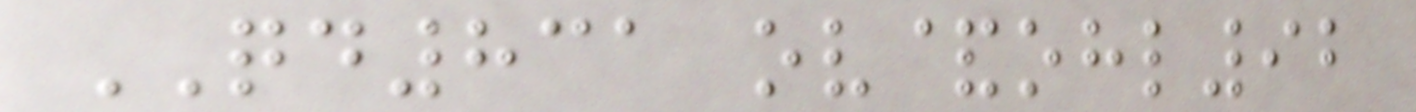QD831 ov&ohl92
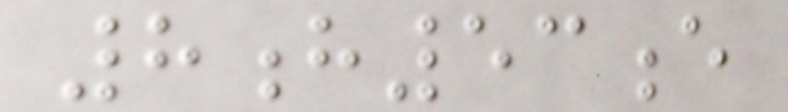8h53e
